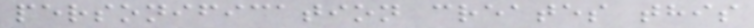personification creates this
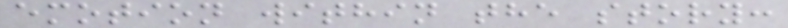emotion within the story:
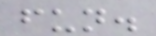fun.
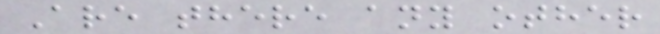Are there any other
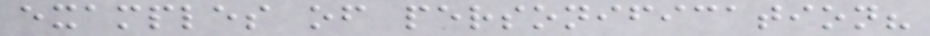examples of personification?
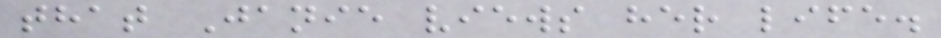that Janie views her life.
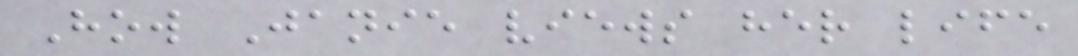How Janie views her life
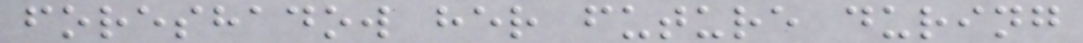foreshadow her future during
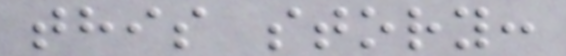this story:
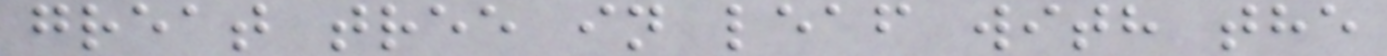great tree in leaf with the
